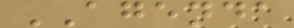AGENDA
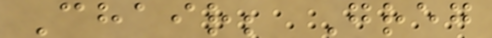Chair; Greg
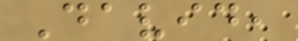David,
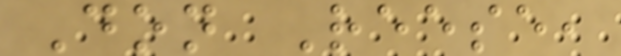Don Reese,
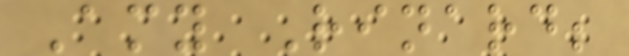Amy Rinard;
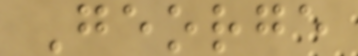George
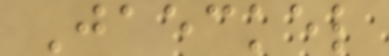Jaeckel
